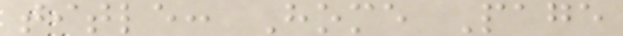title: Home Page
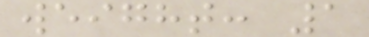weight: 1
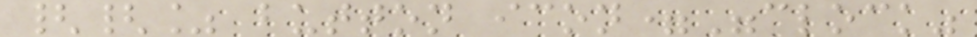{{% button icon="clock"
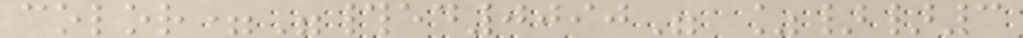color="#ed0090" %}}3
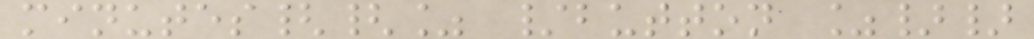minutes{{% /button %}}
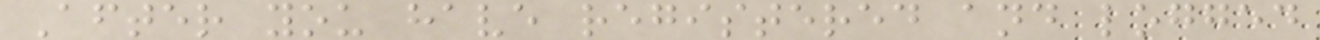After you have registered and logged
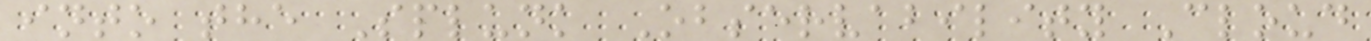into the Splunk Observability Cloud
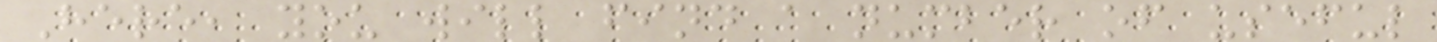Here, you will find a number of useful
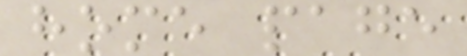home page
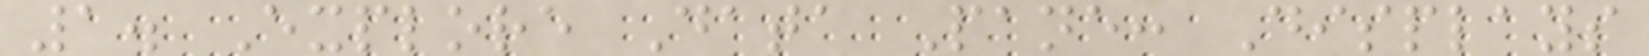1. Explore Data Pane: Displays
